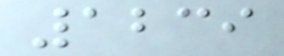1239
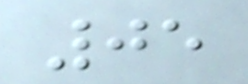05
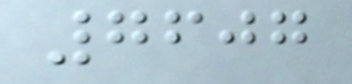7607
